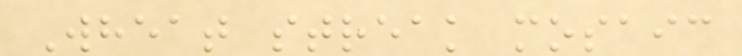Wheat streak mosaic
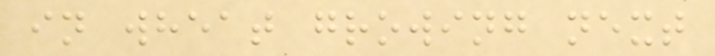in wheat growing next
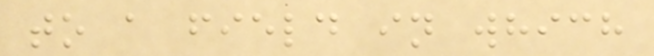to a field in which
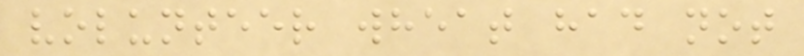volunteer wheat had not
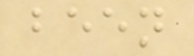been
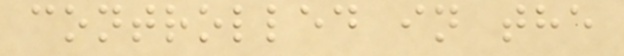controlled in the
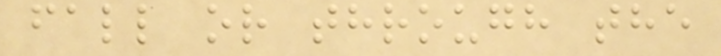fall or through the
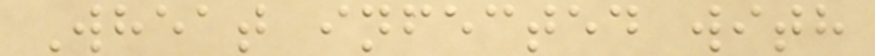Wheat infected with
